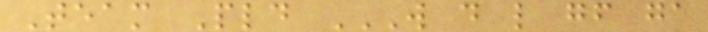Team Pld W D L GF GA
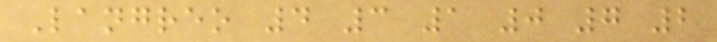Langreo 4 3 1 0 7 2
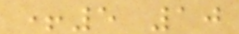+5 10
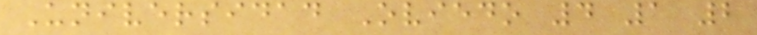Universidad Oviedo 4 1 2
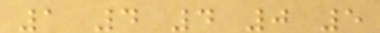1 4 4 0 5
